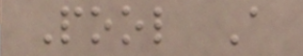Pool A
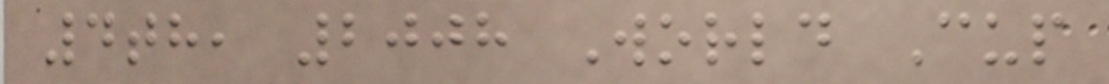4th, 2008 World Cup
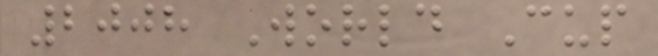2008 World Cup
